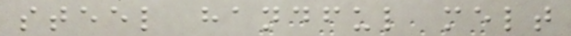steel handful melt
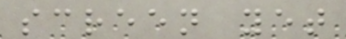screen yet
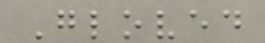Gloved
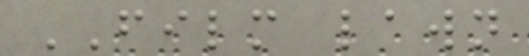FILM lawn
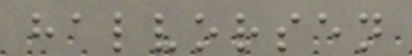halvorsen
